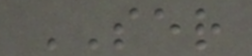SER
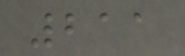211
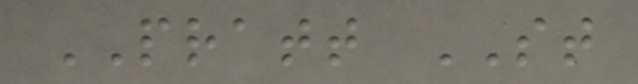PRATT ST
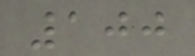100
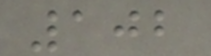102
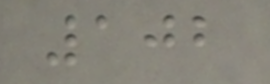102
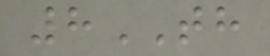8TH
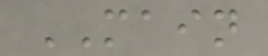MAIN
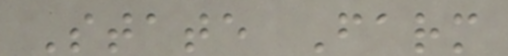State Farm
